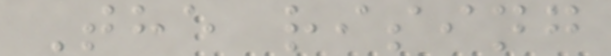The rising
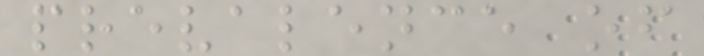prevalence of
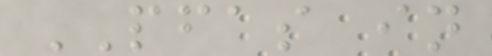PFAS in
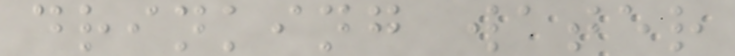drinking water
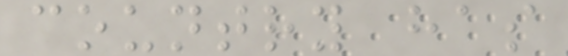country has
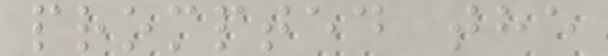prompted the
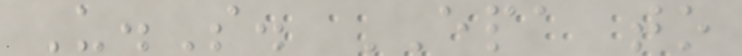U.S. EPA to
